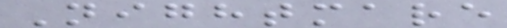Nightmare
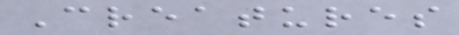Creatures
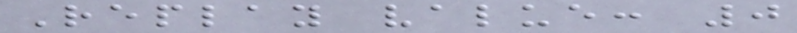Replay value: 0
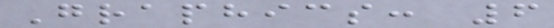Graphics: 6
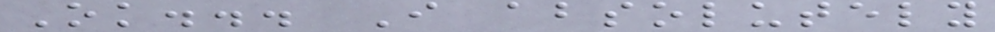Ok... I absolutely
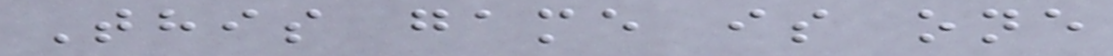This game is one
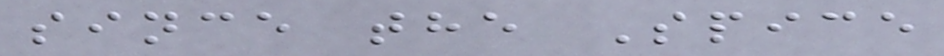since the Spice
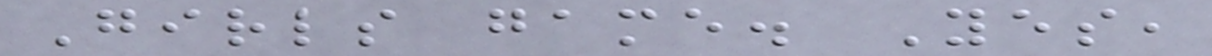Girls game. Yes,
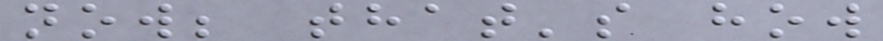now; that's how
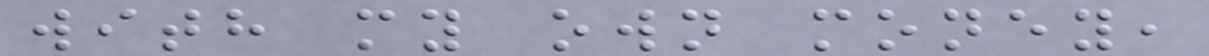with my own money,
